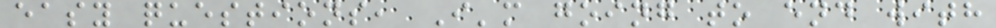easy questions, I'm going to end with
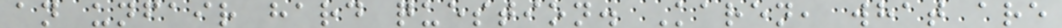an unfair hard question. Karen, what are
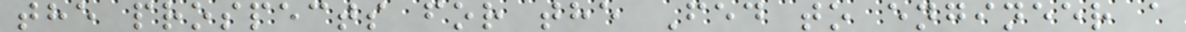the prospects for the Fed to engineer a
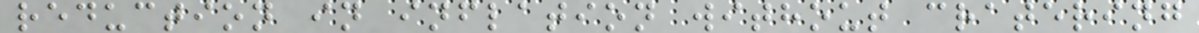reduction in inflation without cratering
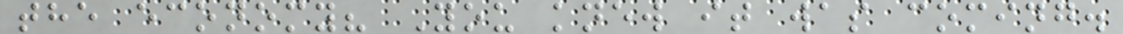the economy? You knew it was coming.
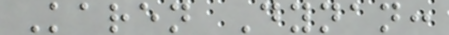Karen Dynan:
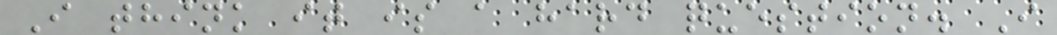I think it is a hard question. I
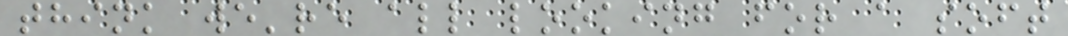think we're all looking for a soft
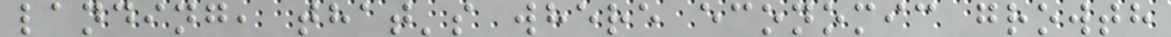landing, that's where economic growth
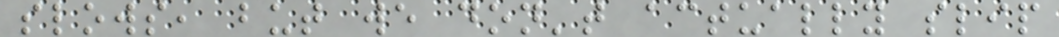slows, but we don't actually slip
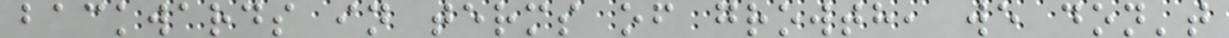backwards in terms of growth, we don't
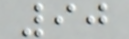90
